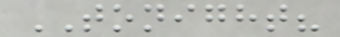TONIGHT?
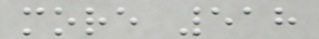more 518
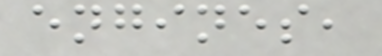engines,
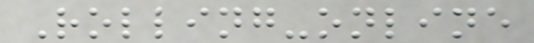Rolling-online
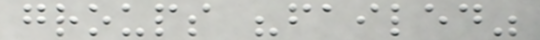groups "failed"
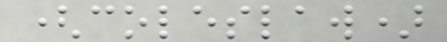(coleslaw)
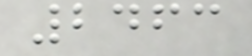2463
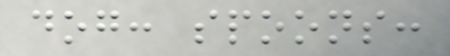dog: spoons:
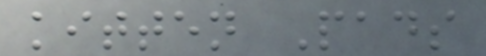kitten Pads
